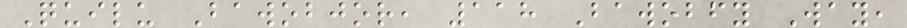Quilu Bawobjor, 118 Bawobfy Way,
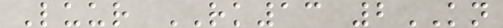Luur RK13 2KN
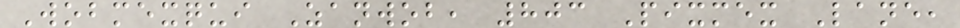Wobmexqui Zanwob, 803 Pixmex Lane,
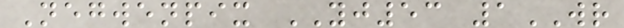Negwenpix YJ53 1WR
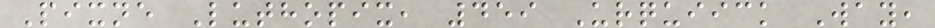Pixne Luthopix, 459 Urquiick Way,
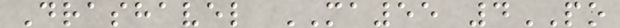Drashavel MA55 4PO
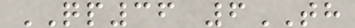QP36 6TH
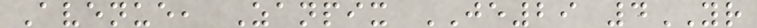Avenue, Zanpix JE29 4YR
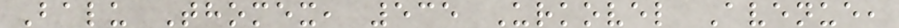Balu Thomex, 535 Urkovel Avenue,
